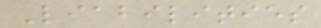Liabilities
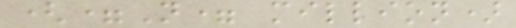(=N= million)
